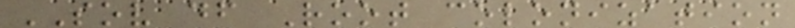SOV df Root colonization
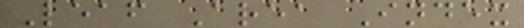Leaf Area Index
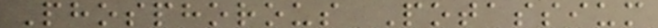Phosphorous Potassium
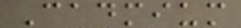Cadmium
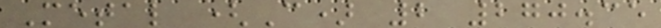Metal (C) 2 270.35
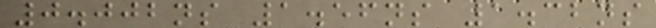0.002ns 1.56ns 1.32ns
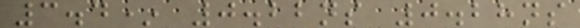3.4* 0.22ns 0.28ns
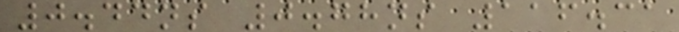0.44ns 0.78ns 116.31
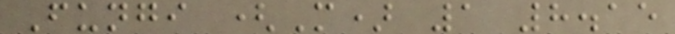Fungi (M) 1 8.15
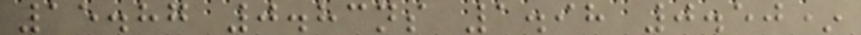15.87 0.83ns 1.98 0.50*
